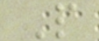P
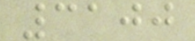3100
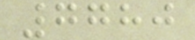7780
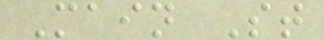Main St
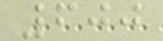600
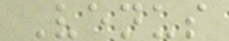Venus
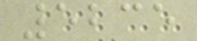5235
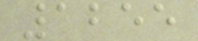1255
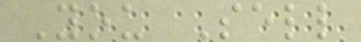You Sell
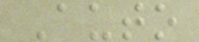Auto
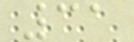31
